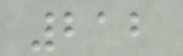212
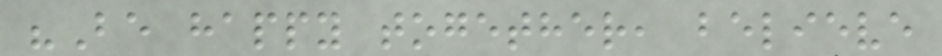"Be happy together, believe
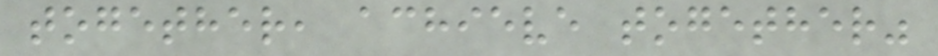together, achieve together"
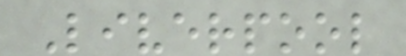Liverpool
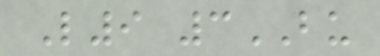L9 3BU
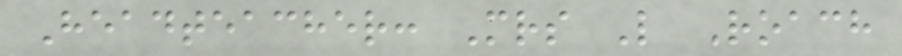Headteacher: Mrs L Roach
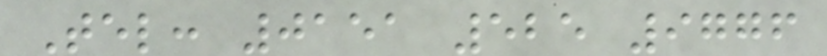Tel: 0151 525 9776
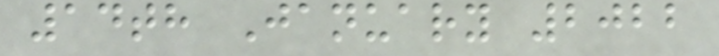14th January 2022
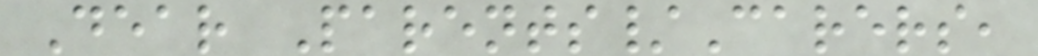Dear Parents/Carers,
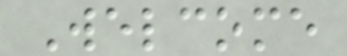Welcome
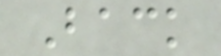Back
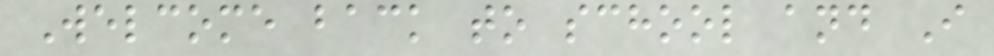Welcome back to school and I
